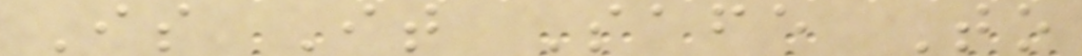Is It Safe To
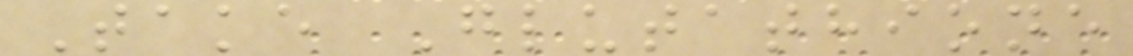Take Glutathione
